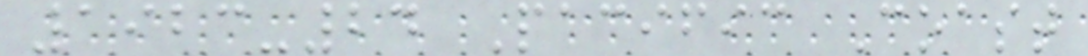1923-24 Pacific Coast
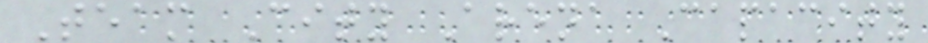Team City Arena Capacity
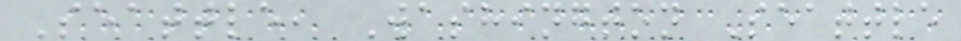Seattle, Washington Seattle
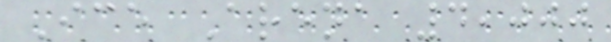Ice Arena 4,000
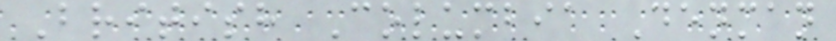British Columbia Denman
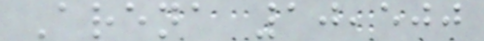Arena 10,500
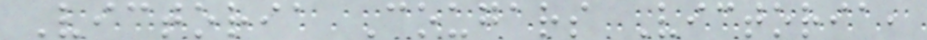Victoria Cougars Victoria,
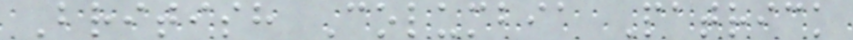British Columbia Patrick
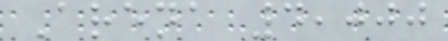Arena 4,000
